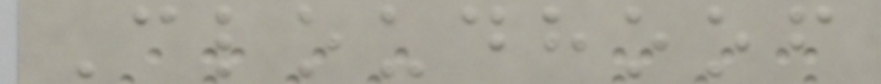Cloudhoof
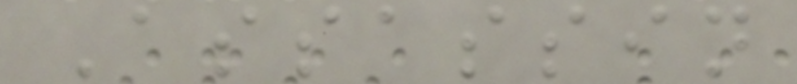Assassin
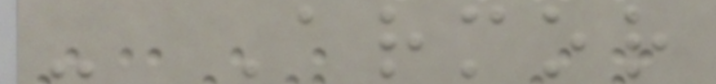- Armor
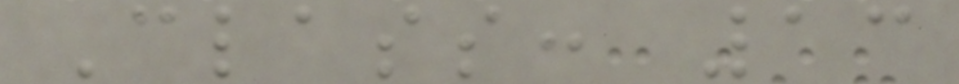Class: 13
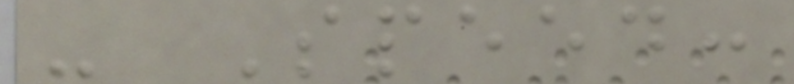- Speed:
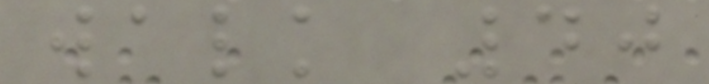walk 40
